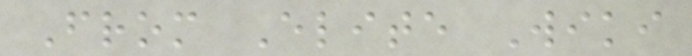From Elite Wiki
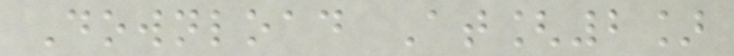Download At[2]
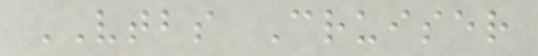VTBS Cruiser
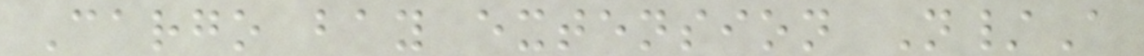Cargo bay extension N/A
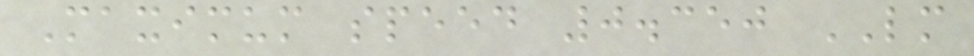Maximum speed 0.350 LM
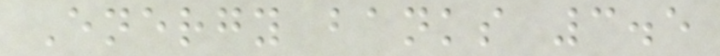Energy banks 3.5
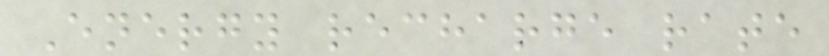Energy recharge rate
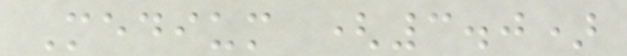Medium (3.0)
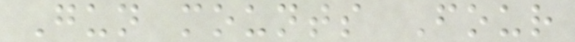Gun mounts Four
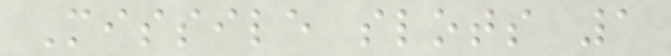Missile slots 1
